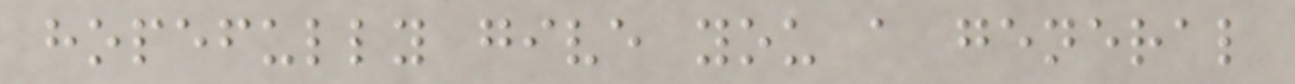hopefully give you a general
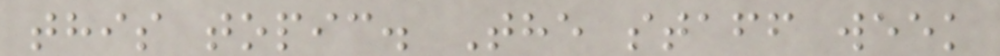this topic. The staff week
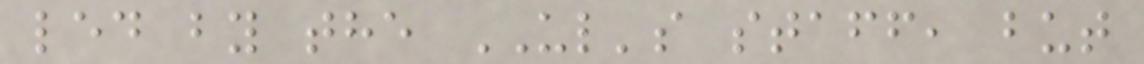led by the UL's staff, but
